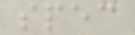spec
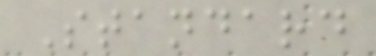Standard
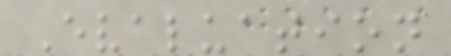Evaluation
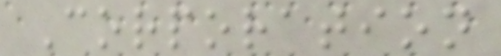Corporation
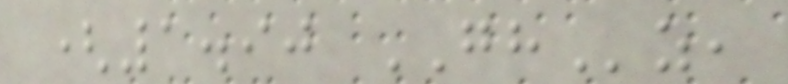(1.90 GHz,
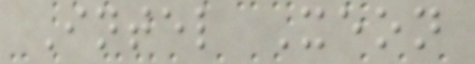Intel Xeon
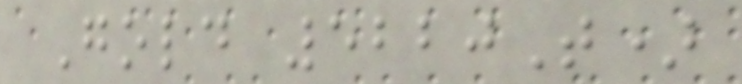Gold 5220T)
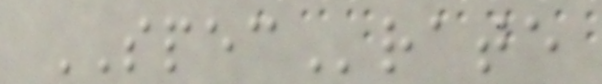SPECrate
